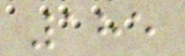185
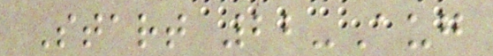Start 22-Aug
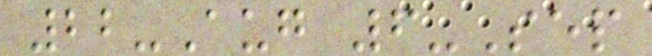22-Aug 6-Sep
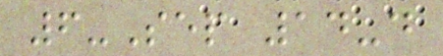6-Sep 14-d
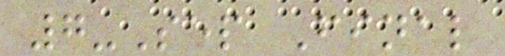7-Sep Final
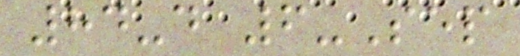84-d 6-Sep
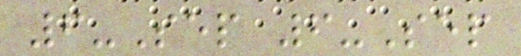6-Sep 6-Sep
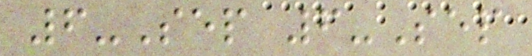6-Sep 6-Sep
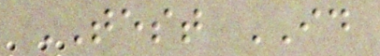TEST ID
